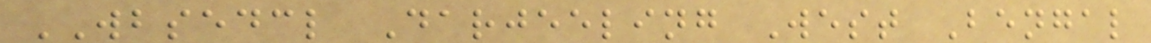WBSEDCL Darjeeling West Bengal
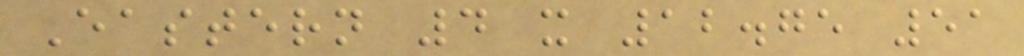Eastern 4 x 12.75 51
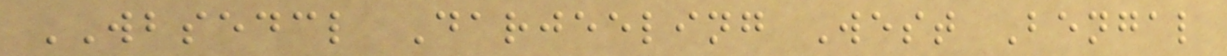WBSEDCL Darjeeling West Bengal
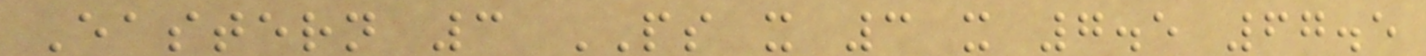Eastern 3 PS x 3 x 7.5 67.5
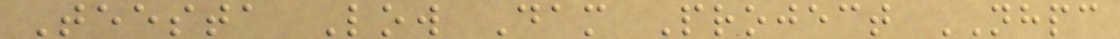Teesta Low Dam Project NHPC
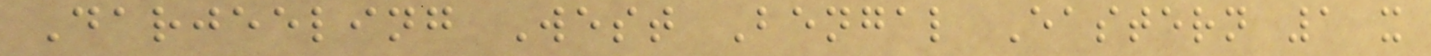Darjeeling West Bengal Eastern 1 x
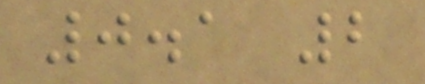0.1 2
